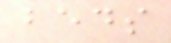beds
